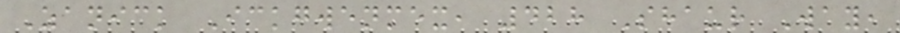Zanick Ickgwenmex, 428 Shaur Way,
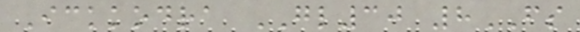Ickkodra GL30 8FS
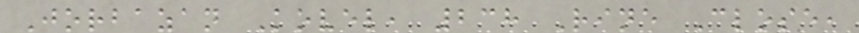Jorbazan Kovel, 238 Rine Close,
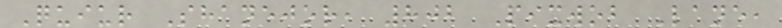Quiur Shanejor, 802 Pixwob Lane,
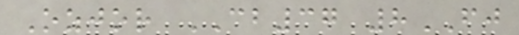Ozjor CB37 8FJ
